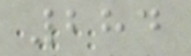284
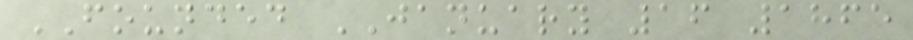FOUNDED JANUARY 16 1865
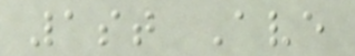1st Ave
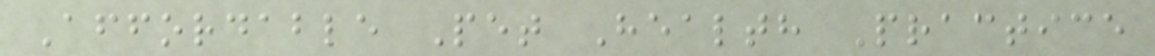Affordable Pet Health Practice
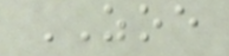ZOE
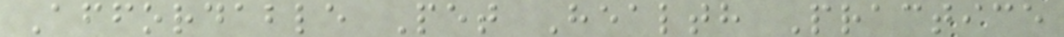Affordable Pet Health Practice
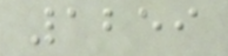1259
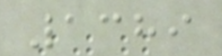1389
